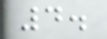4.
